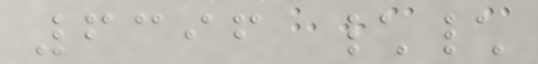6396 \\
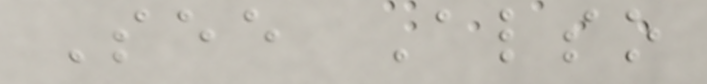See Also
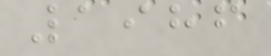1986
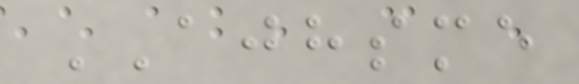AJHSME
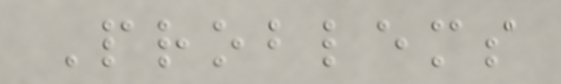Problems
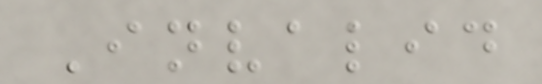Invalid
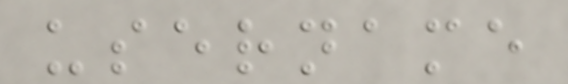username
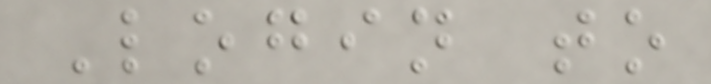Login to
